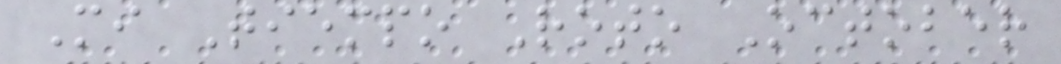Mi Tiempo Roto October
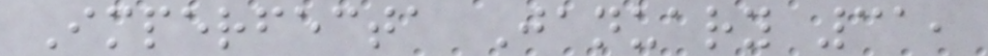Imperfecta January 31,
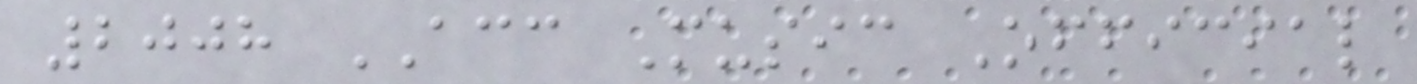2008 ACC Music Official
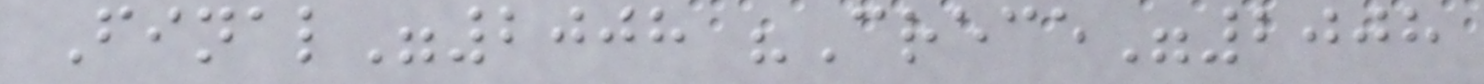Final"2008 "Crece"2008
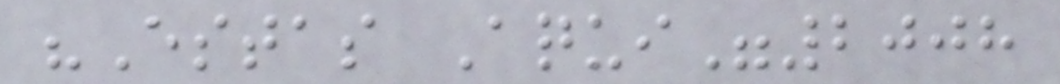"Estas Aqui"2008
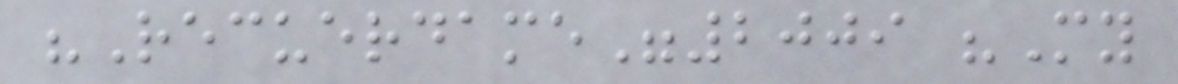"Recuerdame"2009 "My
